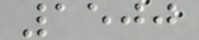1500
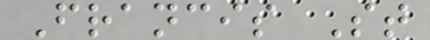Francis St
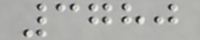3780
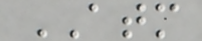ATM
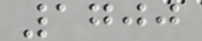1700
